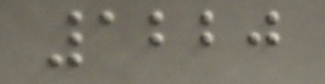1220
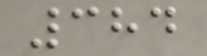384
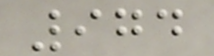974
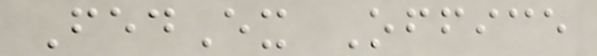FedEx Office
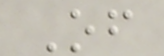Of
